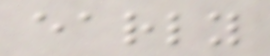early
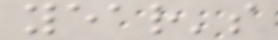year's
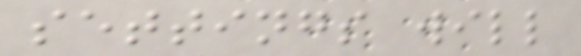settings will
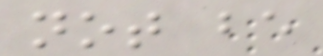not be
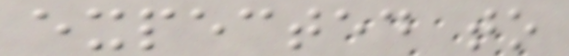expected to
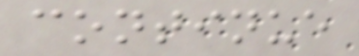continue
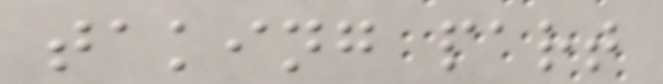taking part
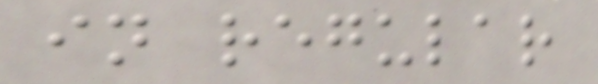in regular
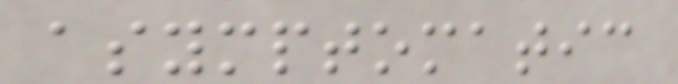asymptomatic
